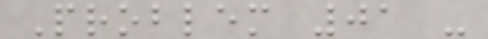Problem 01 -
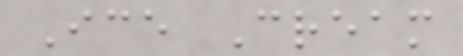Ice Cream
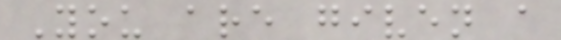You are given a
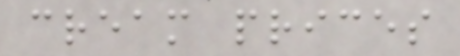cream prices
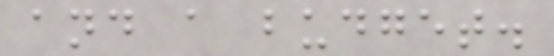and a budget.
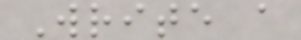Write a
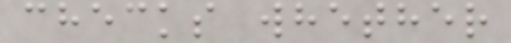checks whether
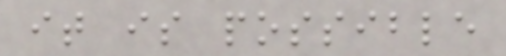it is possible
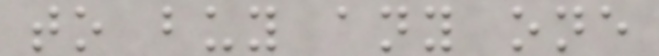to buy any one
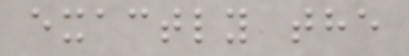exactly the
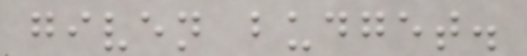given budget.
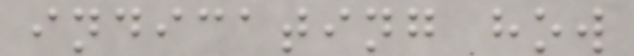indicating how
